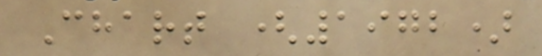Chart (1972)
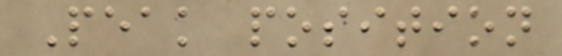Peak position
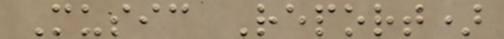Music Report)
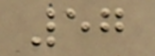57
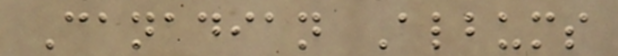Canadian Albums
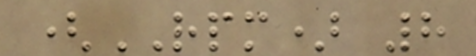(RPM) 8
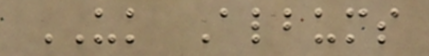UK Albums
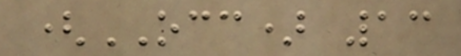(OCC) 13
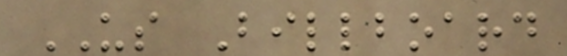US Billboard
